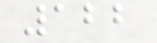122
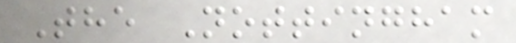The Nottingham
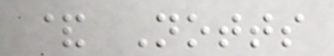& Notts
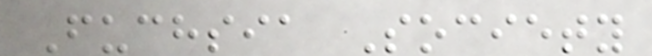Fuchsia Society
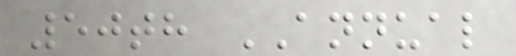50th ANNUAL
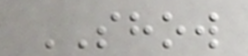SHOW
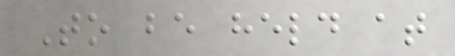To be held at
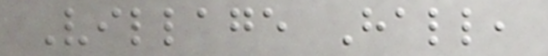Village Hall,
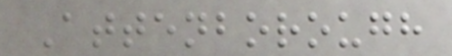Attenborough
